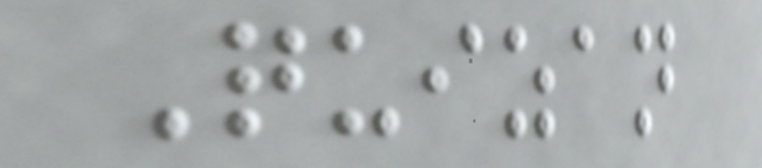Quizan
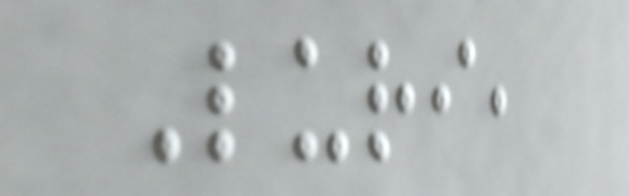Luri,
